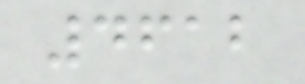4612
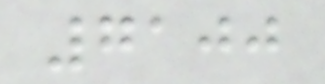7100
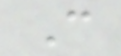C
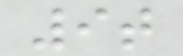9t
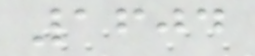1604
